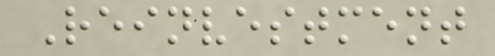Reinvestment
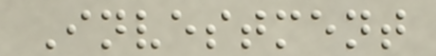Investment
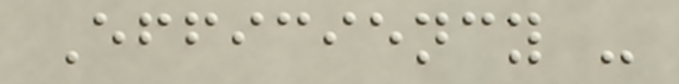Efficiency -
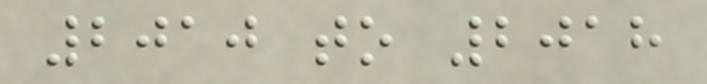2010 to 2018
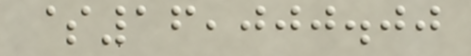$16,000.00
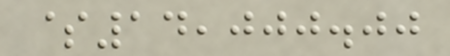$14,000.00
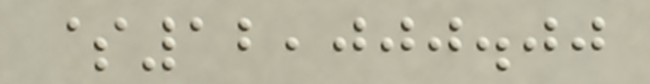$12,000.00
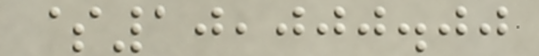$10,000.00
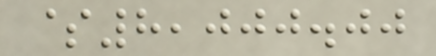$8,000.00
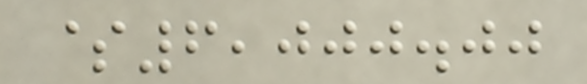$6,000.00
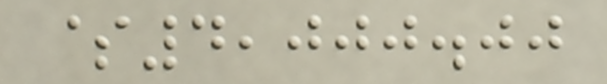$4,000.00
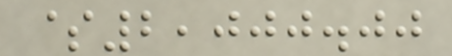$2,000.00
